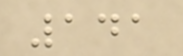141
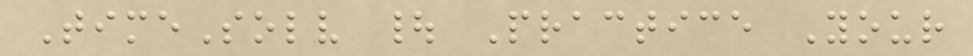TimeSolv | Practice Your
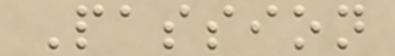Passion
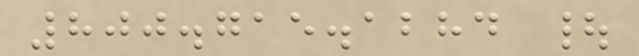800.715.1284 |
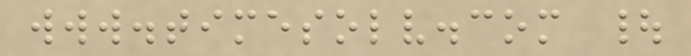www.timesolv.com |
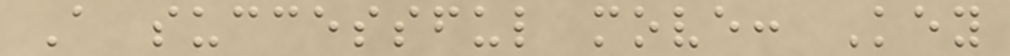A successful move: Key
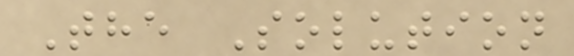The Solution
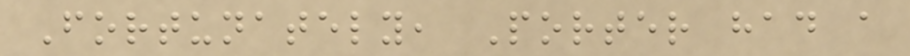Fortunately, Porter had a
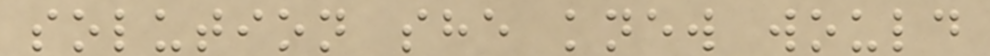solution she knew would
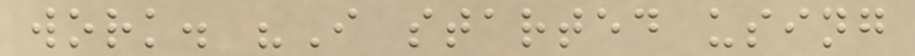work. "I started using
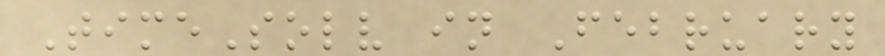TimeSolv in February
